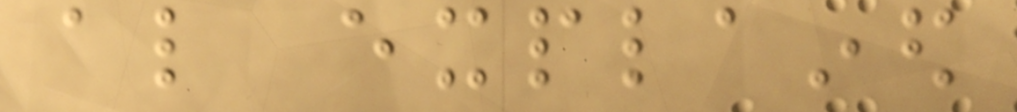also explained
